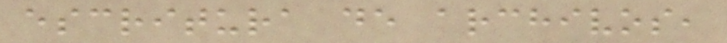escritura de archivos,
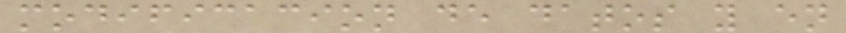modificacion de datos y en
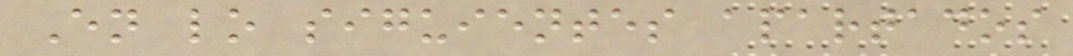En lo siguientes apartados
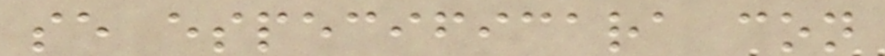se especificara con
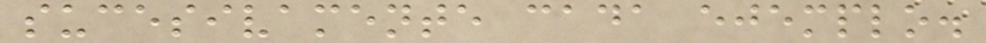sucesivamente cada ejemplo.
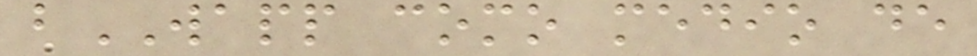bWAPP como medio de
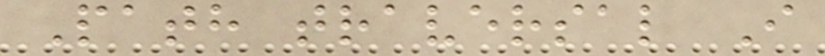Path traversal I
